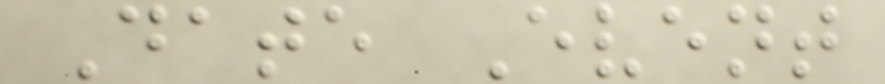Date Event
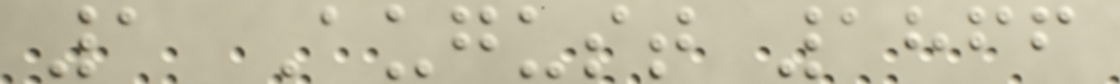1 August 1866
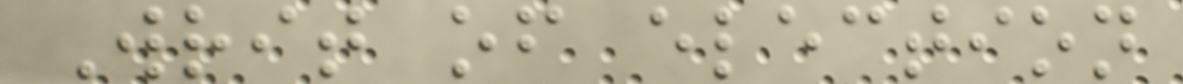Writ of election
